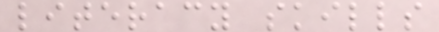literacy skills
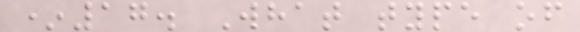*17. What type of
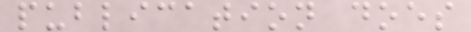publication does
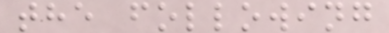the following
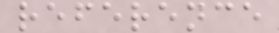reference
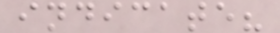indicate?
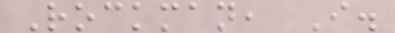Rockman, I.
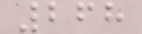268
